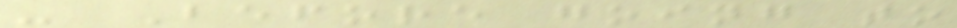- Before going to
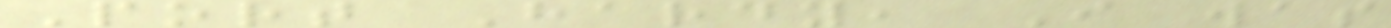Port Hardy, I was
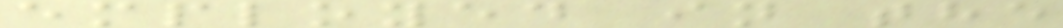employed in the
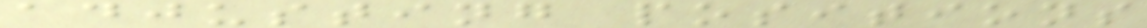adjusting positions
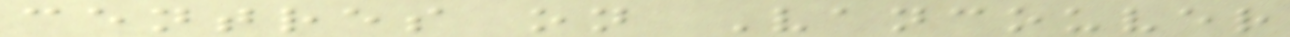centres on Vancouver
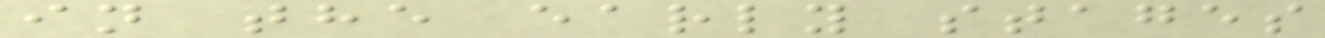in the early stages
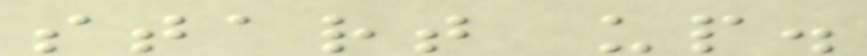start up.
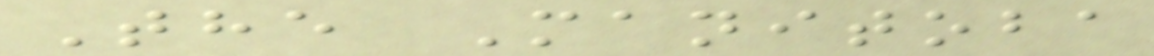The Manitoba
